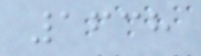1638
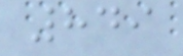849
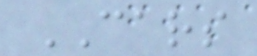CARS
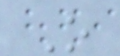O
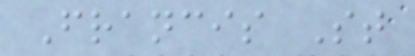Francis St
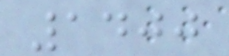1400
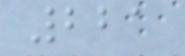221
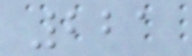221
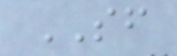SF
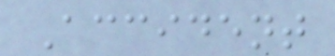Accident
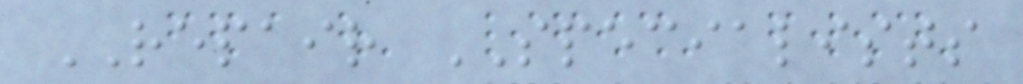REPAIR SPECIALISTS
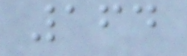164
